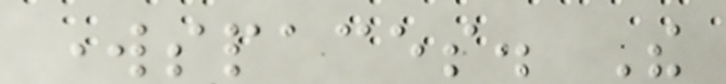workspaces. The
